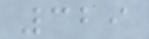329
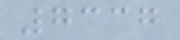7337
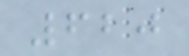620
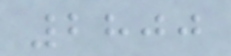2800
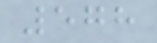578
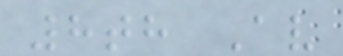8th Av
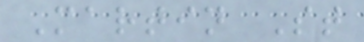Martin St
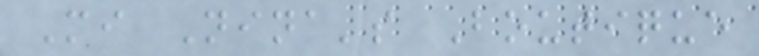Mi Nina's Boutique
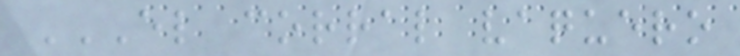EL CORRAL VAQUERO
